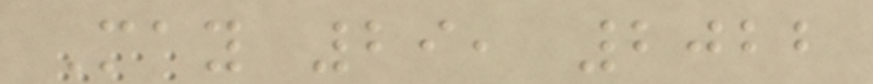May 29, 2022
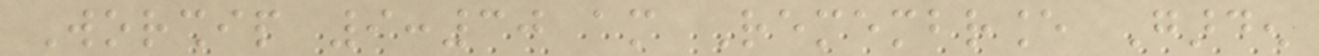Worship 9:30 am Remembrance Garden
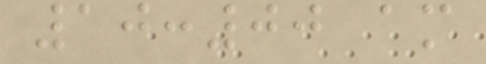10:00 am
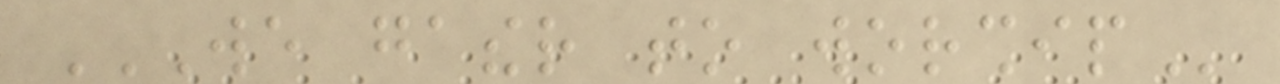WE GATHER TO WORSHIP
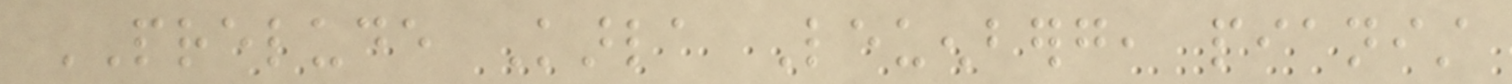PRELUDE Karla Leuenberg, pianist
